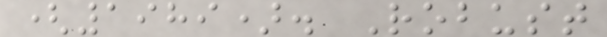(1989). Robust
